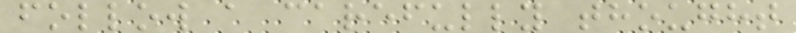follow a carefully thought
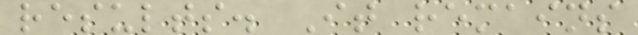results. It remains
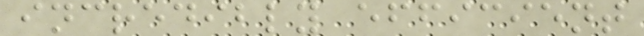incredibly efficient
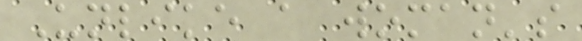Unlike a woman's
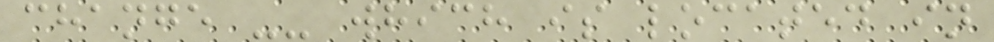change -- which is located in
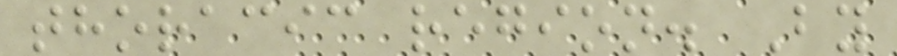thoracic region. By
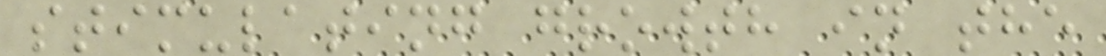stimulating growth in the
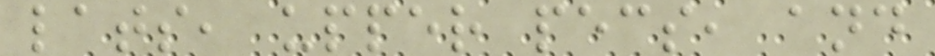lats, upper pecs, and
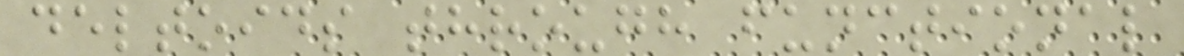deltoids through functional
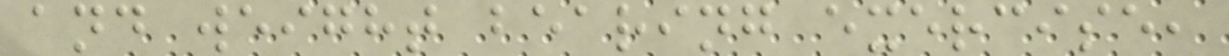and weight bearing exercise,
